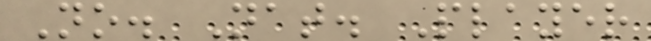No. Nat. Player
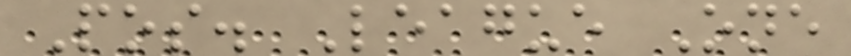Pos. League One
